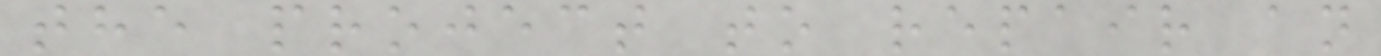the project to repair an
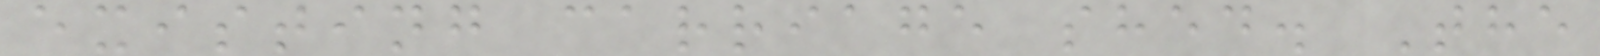existing carriage shed. The
